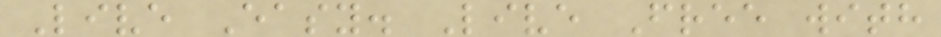Live Easy. Live Free with
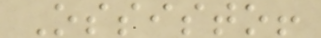Ossisto!
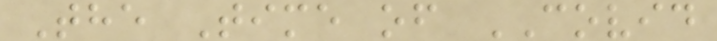The Time of COVID
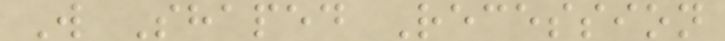W Shaped Recession
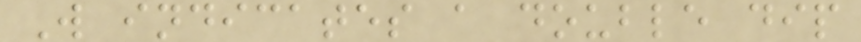W indicates a double dip
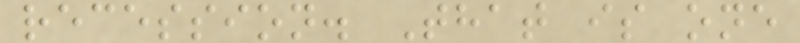recession. That is one
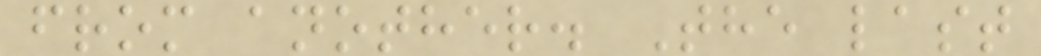from another. The last
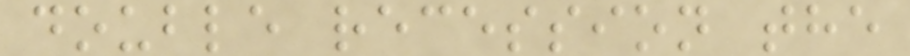double recession the
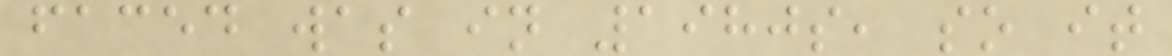faced was in 1980s, so it
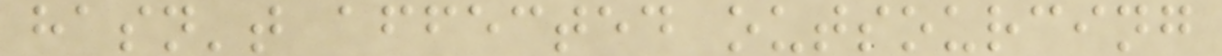hasn't affected outsourcing
